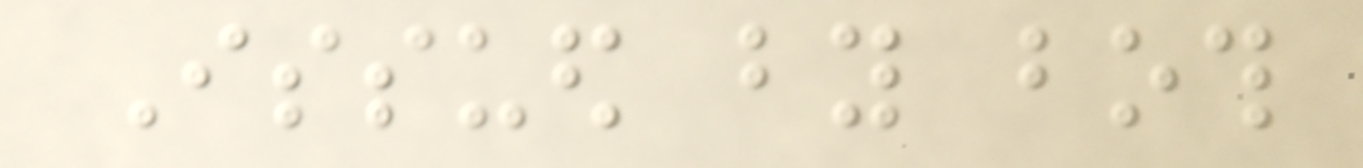Issued by both
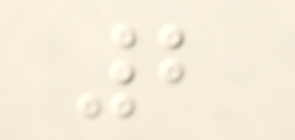2
